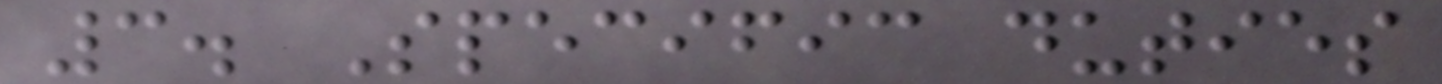3. Specific duties
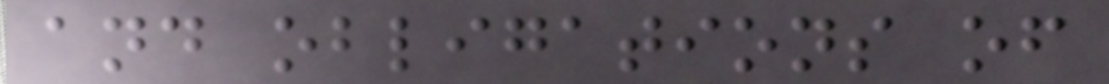and obligations of
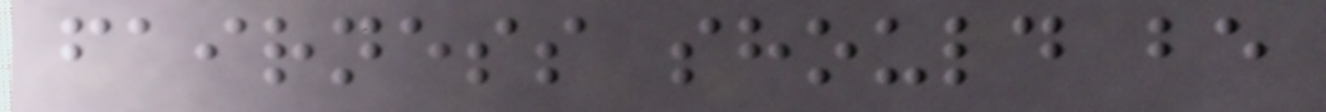fairness should be
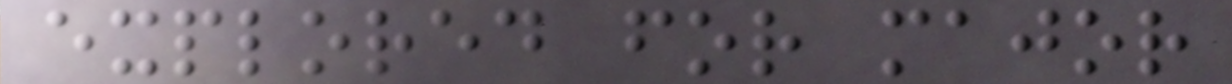explored for major
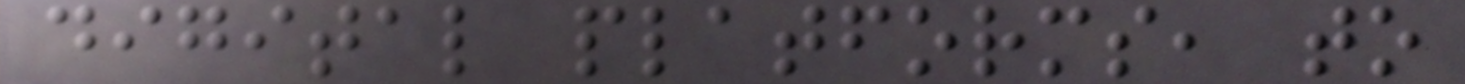digital platforms, to
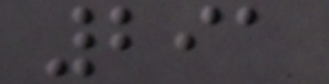291
